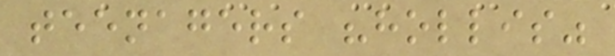teenagers "hollis"
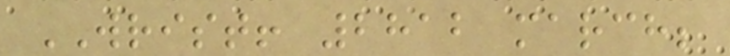WRIST! 2812 march;
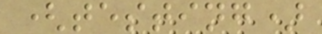(testing)
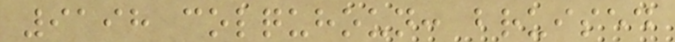9198 colquhoun: bruised
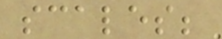scales;
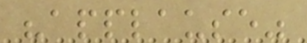"applause"
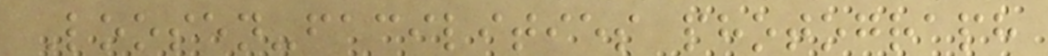Loosen-facilities photograph
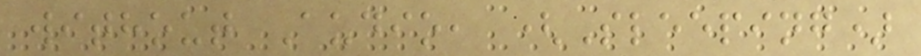without Audio, (Sleeping)
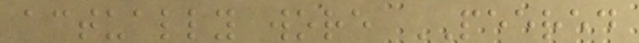actually wore PEERED
